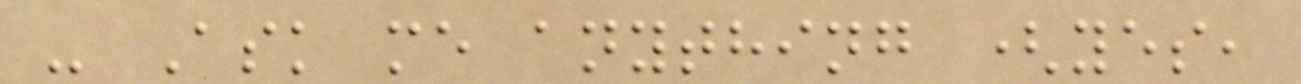- Ask me anything (yes,
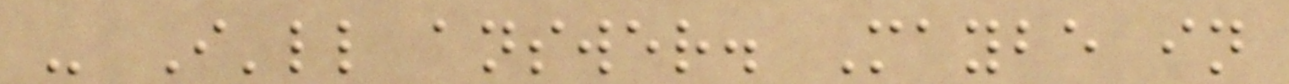- I'll answer. Maybe in
